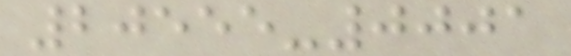20555-0001
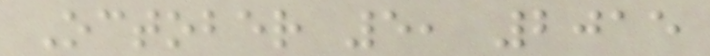October 5, 2015
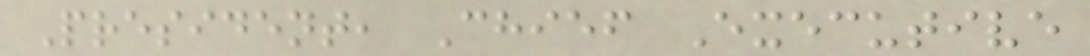President, Chief Executive
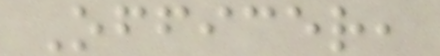Officer,
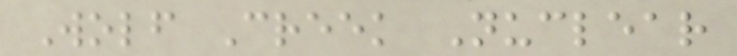Wolf Creek Nuclear
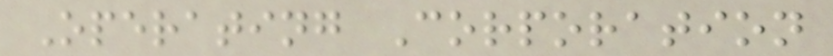Operating Corporation
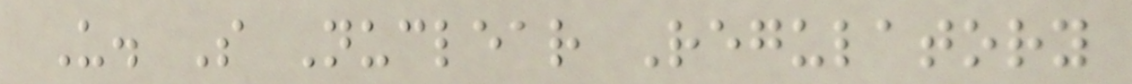U. S Nuclear Regulatory
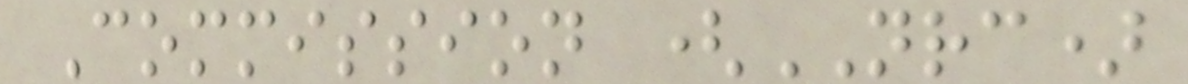Commission (NRC)
